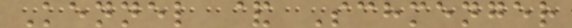Kennel & Schmenger
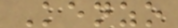Kenzo
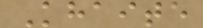Khaite
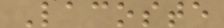Lacoste
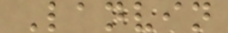Lanvin
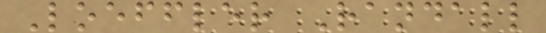Loeffler Randall
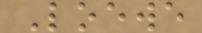Loewe
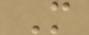M
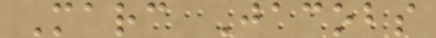Marc Jacobs
